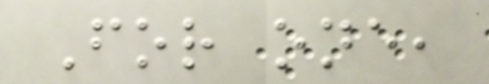For one,
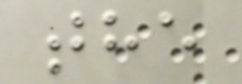the
